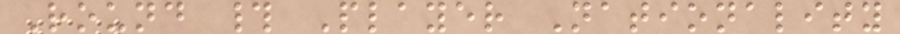Round # Player Nationality
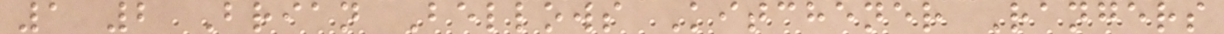1 2 Brian Bellows Kitchener Rangers
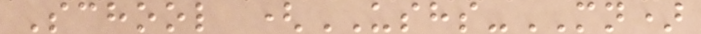School (USHS-MN)
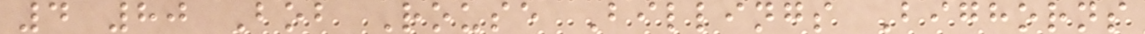4 80 Bob Rouse Billings Bighorns
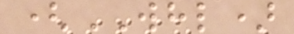(WHL)
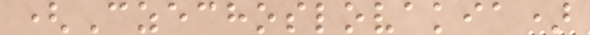(Czechoslovakia)
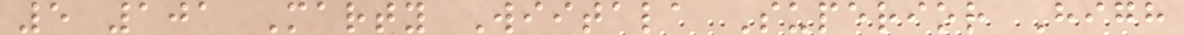5 101 Marty Wiitala Superior High
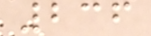236
